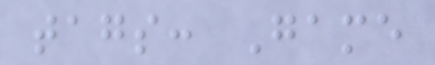tags: Game
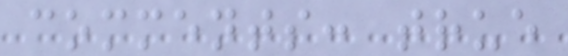comments: true
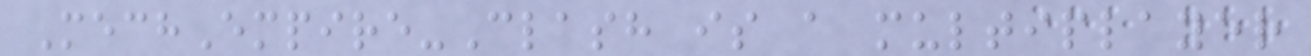MechEmpire-Clash is a multiplayer
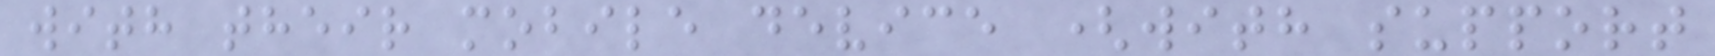with their mobile device (with support
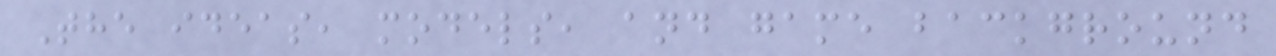The ideas, models, and game background
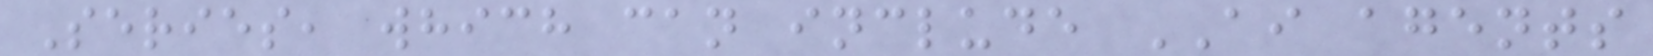Series, which can include AI agents
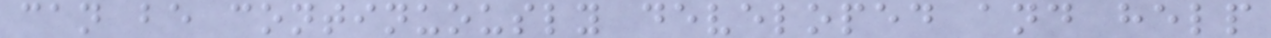can be continuously developed and help
